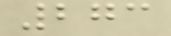273
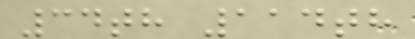34th 114th
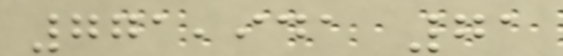771,941 71
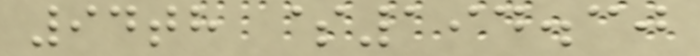94th $194.30
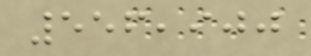556,900
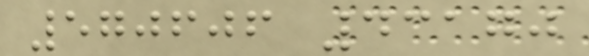570606 43170
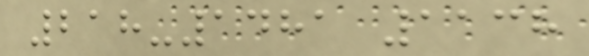218-1481 1138
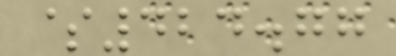$424.77
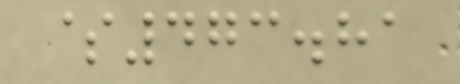$473.81
